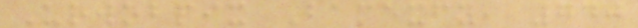Urwobpix Bamexfy, 740
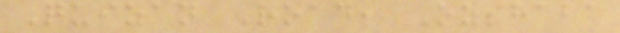Quizan Road, Ozshaba
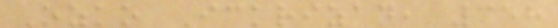Ozko Ickrizan, 358
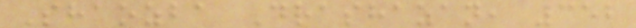Shaozba Drashazan, 352
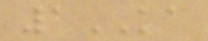1KA
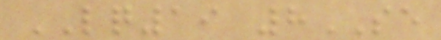LQ19 8SE
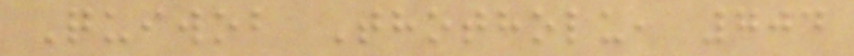Quiwob Thotholu, 704
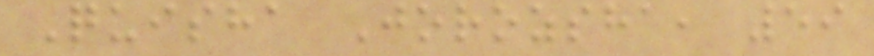Quisha Jorozsha, 59
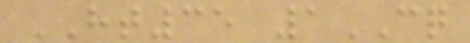HT35 1CQ
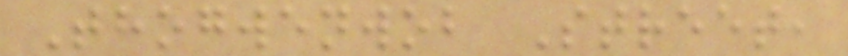Thogwenwob Street,
